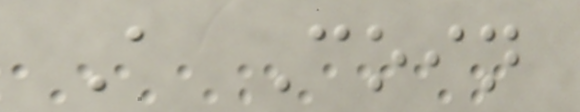A Coin
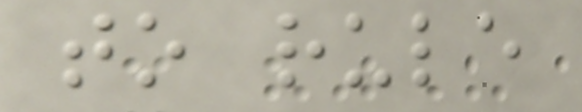to rule
